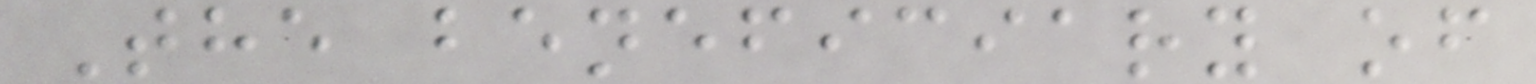The beneficiary of
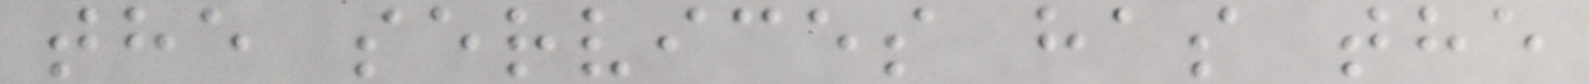the services has the
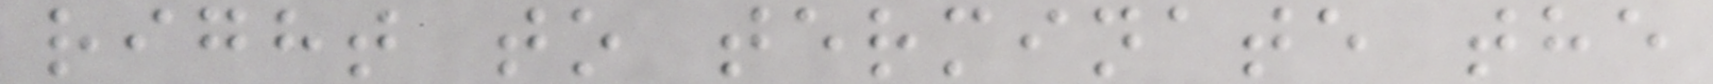right to terminate the
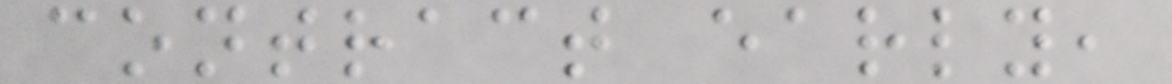contract early,
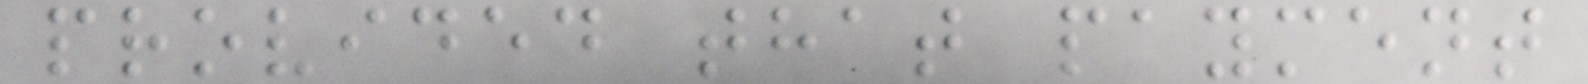provided that payment
